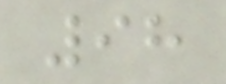98
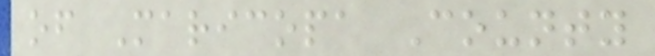of Maricopa County
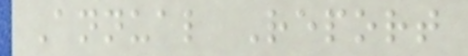Annual Report
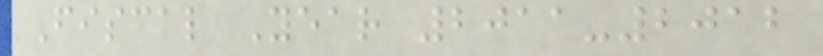Fiscal Year 2011-2012
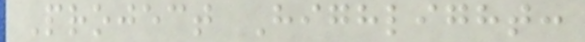Project Highlight:
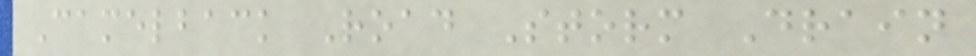Camelback Road Storm Drain
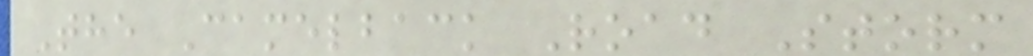The Camelback Road Storm
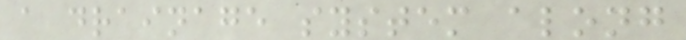a drainage system along
